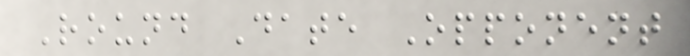Round Date Opponent
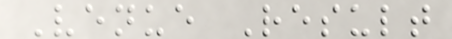Venue Result
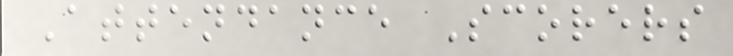Attendance Scorers
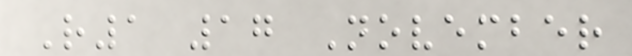R1 17 November
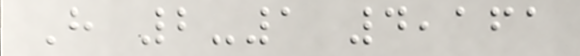H 2-1 4,161
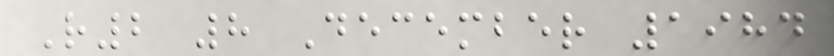R2 8 December 1984
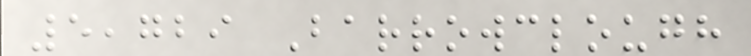5,729 Barrowclough
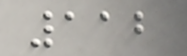112
